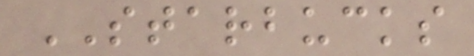STARBUCKS
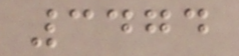3474
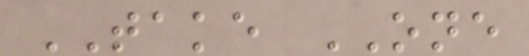TAKE ONE
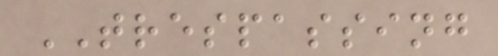TRESPASSING
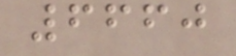6660
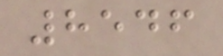8546
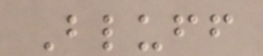Bluff
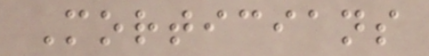Morticians
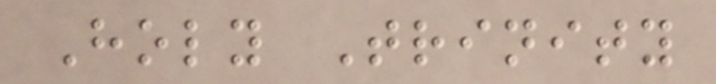Holy Trinity
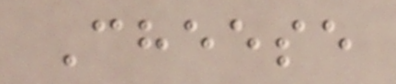Cheese
